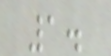1.
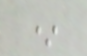*
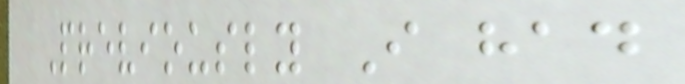Previously I had
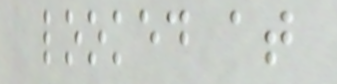looked at
